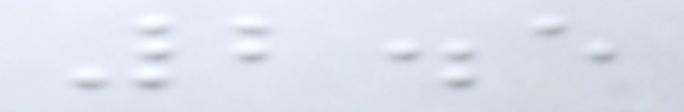2.5
